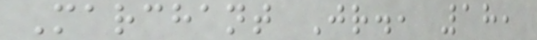Marchant Jr., 18,
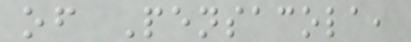of Pensacola,
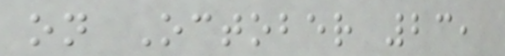on October 23,
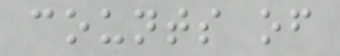counts of
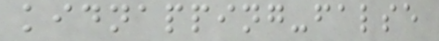kidnapping-false
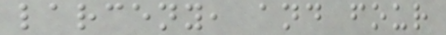larceny, and four
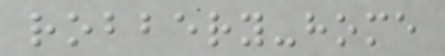robbery-home
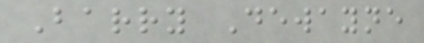Barry Dewayne
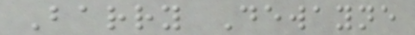Barry Dewayne
